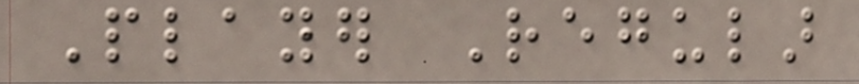Player Regular
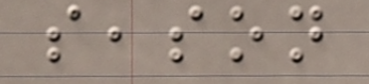season
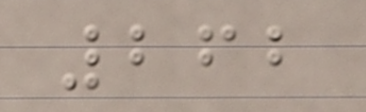262
